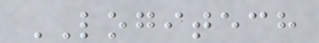LOGITECH
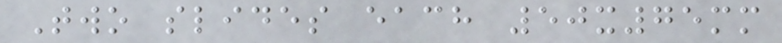Two slides each 50x75mm
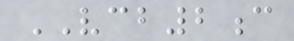VCB2c
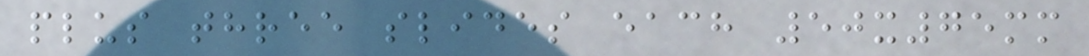plus three slides each 50x75mm
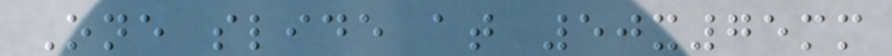One slide at 50x75mm
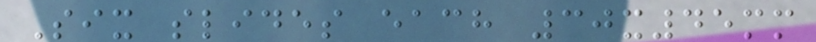Six slides each 30x45mm
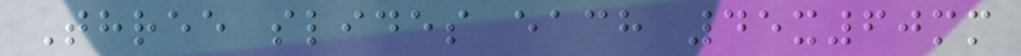Three slides each 45x60mm
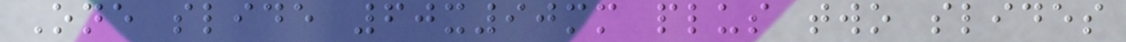One slide 60x90mm plus two slides
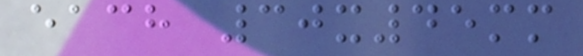each 30x45mm
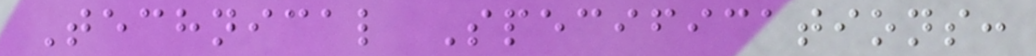Technical Specifications:
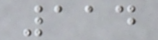114
